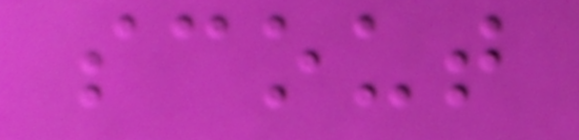scout
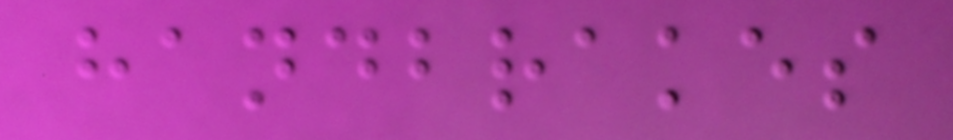handbrakes
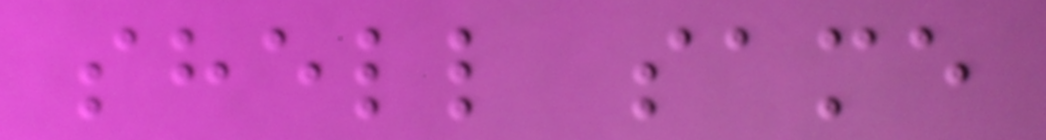shell same
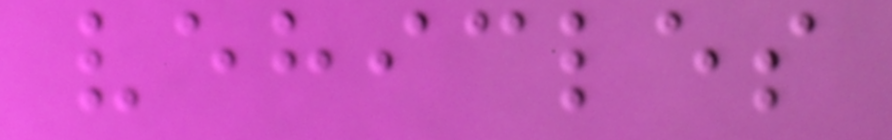vehicles
